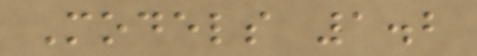Models 1.2
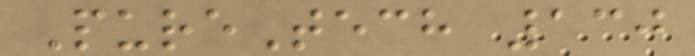PureTech 130
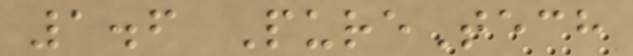1.6 PureTech
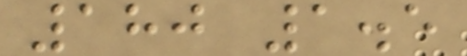180 1.5
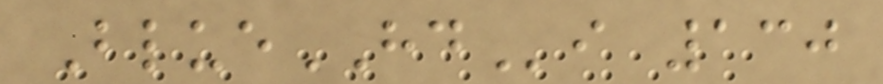BlueHDi 130
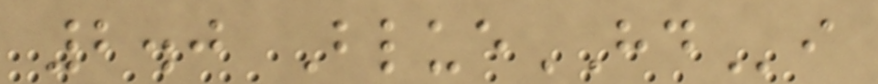2.0 BlueHDi
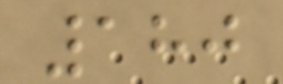180
